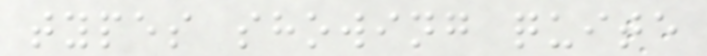types showing quite
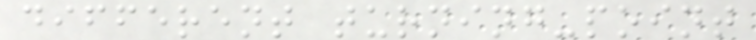different turning-point
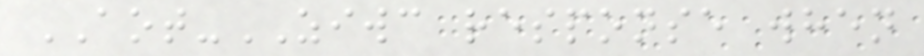AOT-ZIWC response when
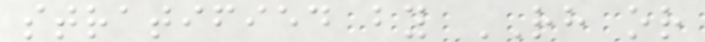stratified by RH or
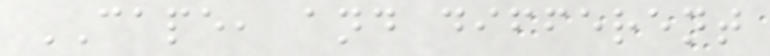CAPE, and different
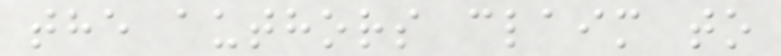the authors claim to
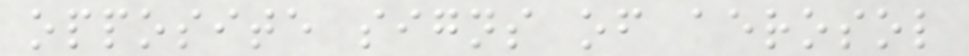opposite signs of aerosol
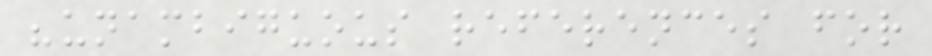"unambiguous references for
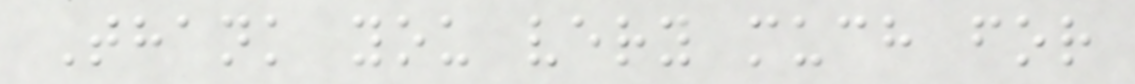Thank you very much for
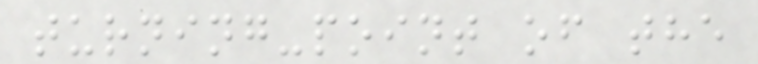turning-point of the
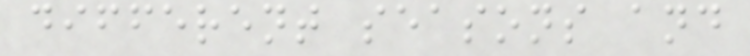different seasons and
